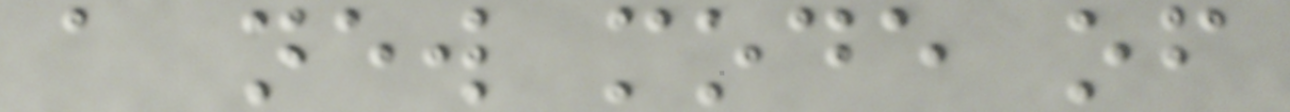a new mode of
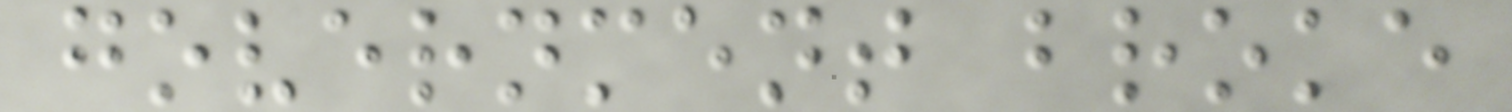government broke
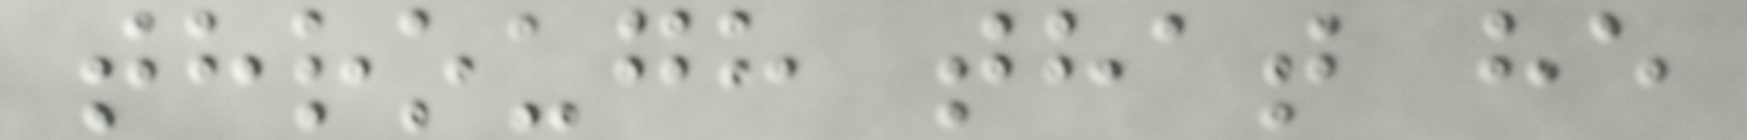through that he
